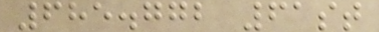685.772 61st
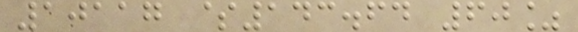10117 $143.64 60%
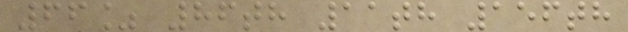66% 86th 11th 156th
